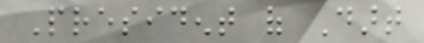President of Dart
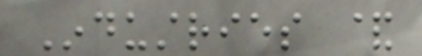Industries &
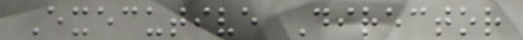Executive Director
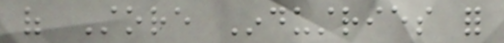of Store Industries for
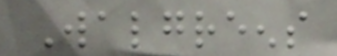Walgreens
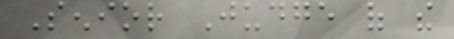Senior Judge of the
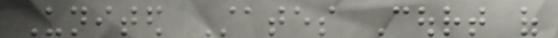United States Court of
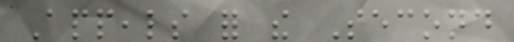Appeals for the Second
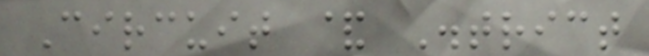Circuit & District
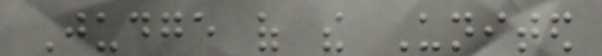Judge of the United
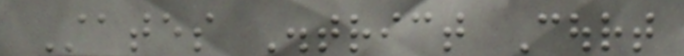States District Court
